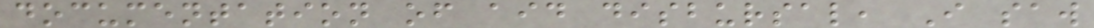documentation of aid disbursal, I saw
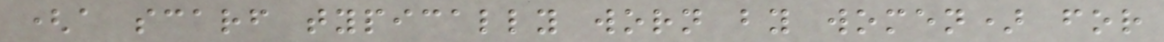(a scarf typically worn by women) for
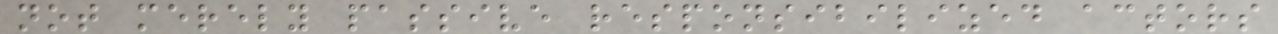not merely passive responsibilized actors
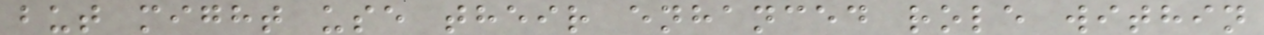but might use their enhanced role within
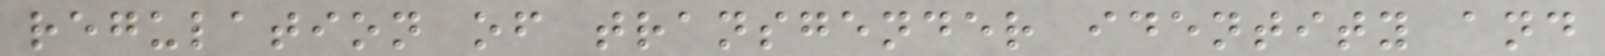regulation of transgender identity and
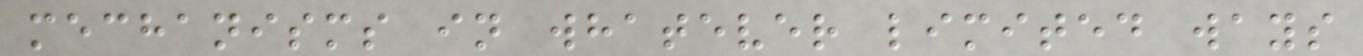mechanisms in whatever limited ways
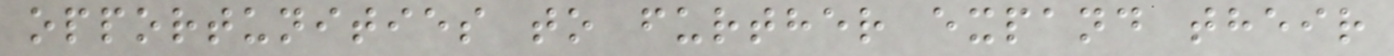opportunities to further expand their
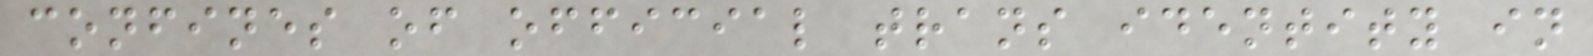confines of official trans identity in
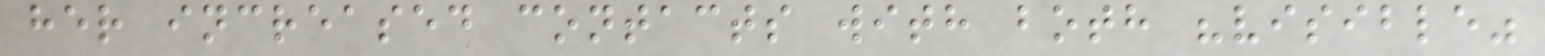her increased contacts with both "visible"
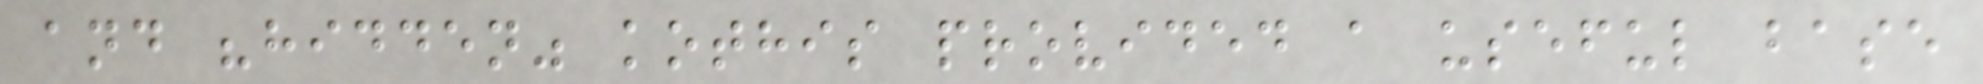and "hidden" kothis provided a useful base
